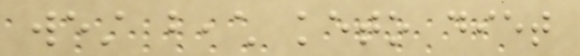west beach keto diet
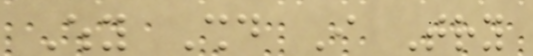Why Should I Try
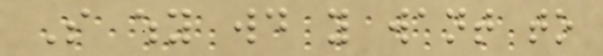So why would you want to
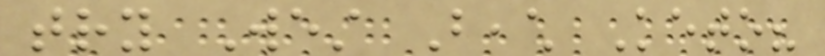try West Beach Keto?
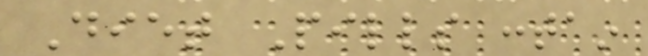Diet Pills contain
